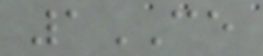1CE
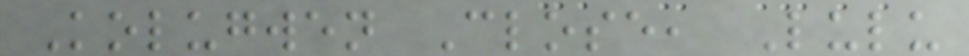Kolugwen Close, Lulu
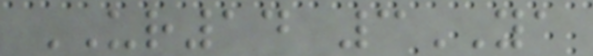UR14 3YA
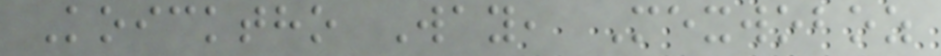Koicktho Way, Mexwoboz
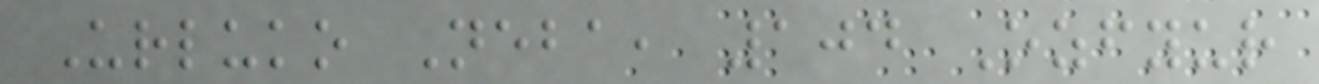Urluko Neba, 104 Ozfyur
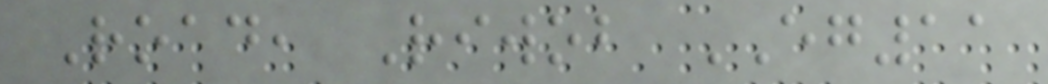Road, Riwob EG11
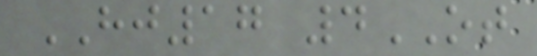HJ17 4OT
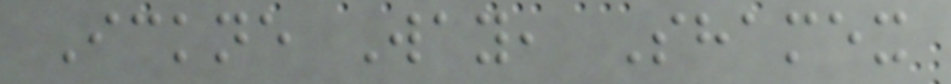Ickne Way, Shamex
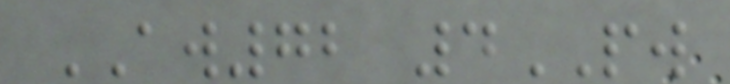AW72 4PW
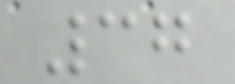37
